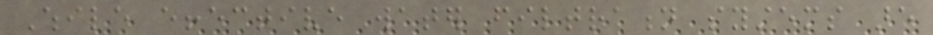While effective water filtration systems are
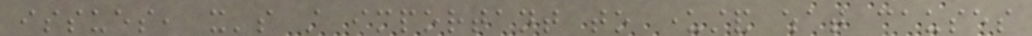issues, it's still important to understand what causes
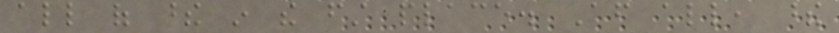all of these in the first place. After all, these
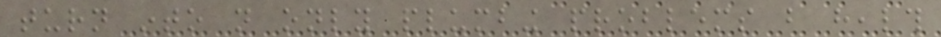turn into not only plumbing problems but health
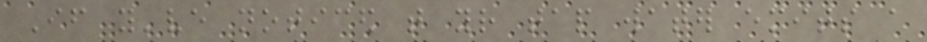If you've noticed that your tap water emits a
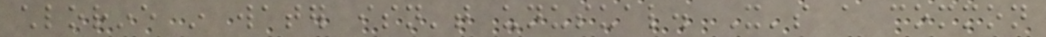chlorine in water isn't unusual. It's a common
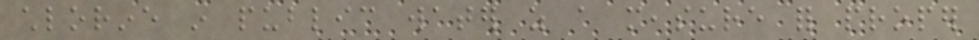chlorine in public water as a measure for proper
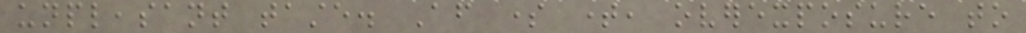unpleasant taste. After some time, overexposure to
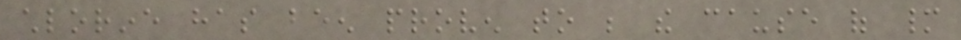chlorine has been proven to be the cause of many
